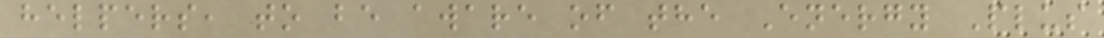helpers, to be aware of the Energy Plus
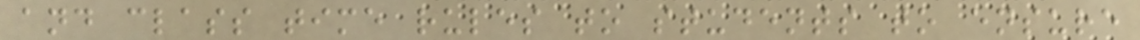and class time rules to students to ensure
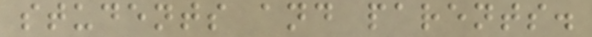students and parents.
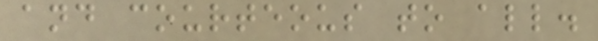and courteous to all.
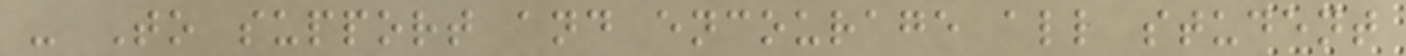- To support and encourage all student
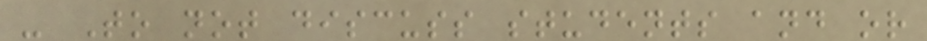- To not discuss students and or
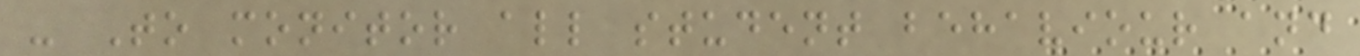- To monitor all student behaviour and
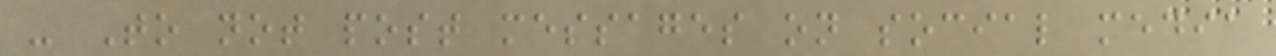- To not post messages on social media
